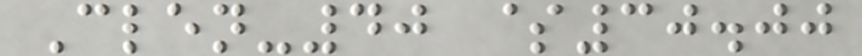Clen-40 $30.00
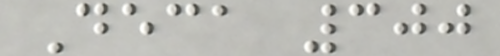Deca 300
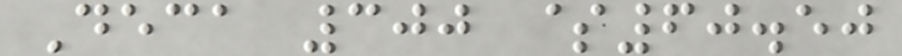Deca 300 $60.50
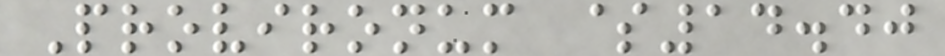Provironum $14.40
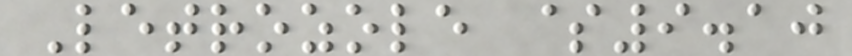Letrozole $9.10
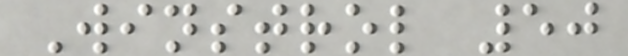Winstrol 50
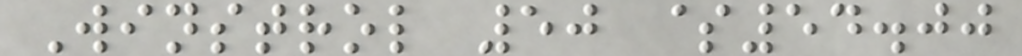Winstrol 50 $54.00
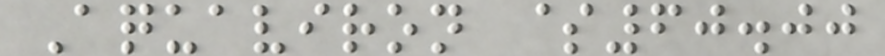Aquaviron $60.00
